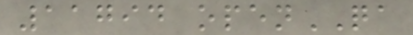11794 openQA
